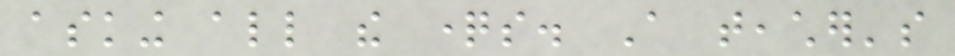asking all the questions. A teacher's
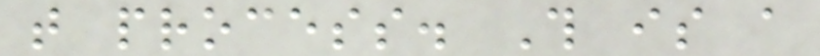that process. This is a
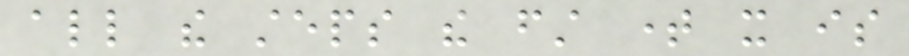all the steps the first time it is
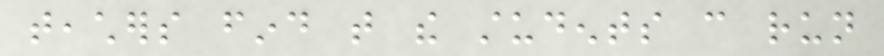teachers find that the students can run
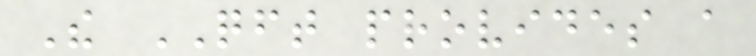The QFT provides a
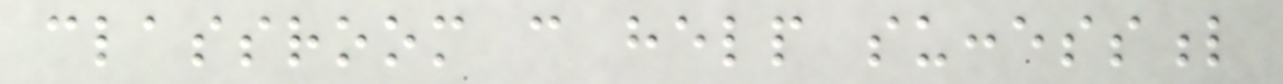classroom can help successful
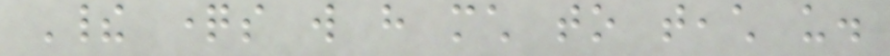Their questions will have much to teach us.
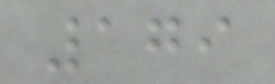179
